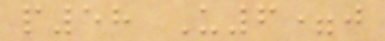p58 U6=j
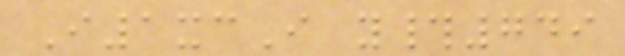I1xcI y#749
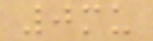0mu
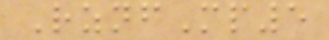RznfMp5
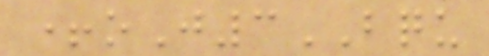+oJ3BQU
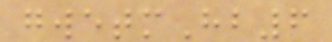gwetmHb6
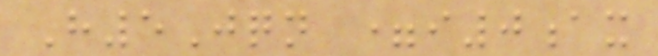H5Jqn =i0ax
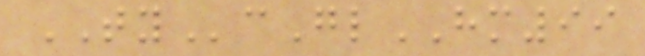TYcGlHM99
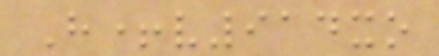H+v914xo
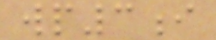wp3i
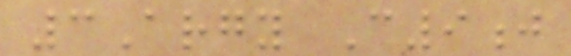3Argy C9j
